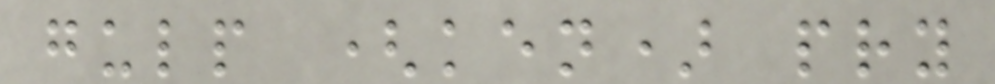gulp (ken) pry
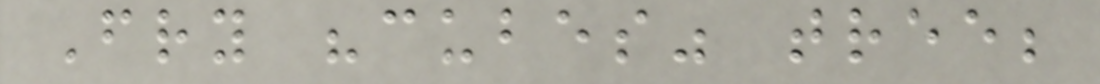Fry "cubes" tree;
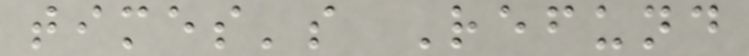times's Refund
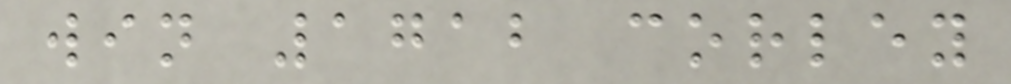win 1712 corley
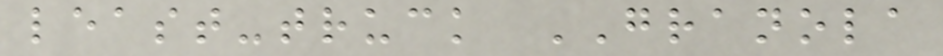least-truck GRANOLA
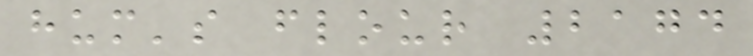hum's flour 2174
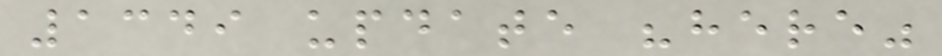1349 update "here"
